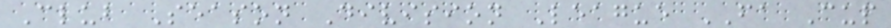Club Season Division League FA Cup
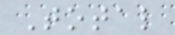Total
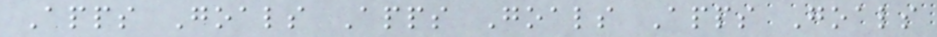Apps Goals Apps Goals Apps Goals
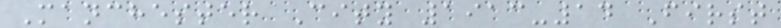Manchester City 1913-14 First
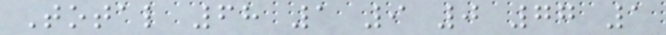Total 68 1 9 0 77 1
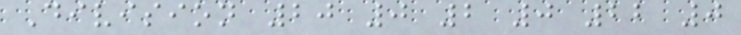Division 20 0 2 0 22 0
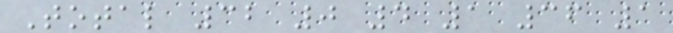Total 32 0 4 1 36 1
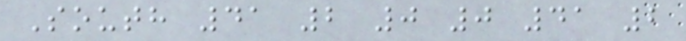South 41 2 0 0 41 2
